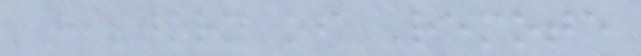History of Remote
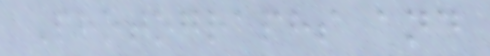Photographs and
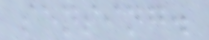sensing.
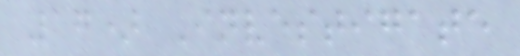17) Investigate
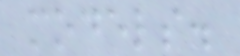models.
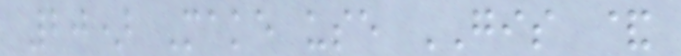20) Make use GIS &
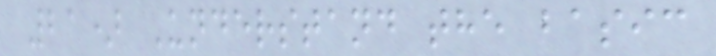21) Understand the basic
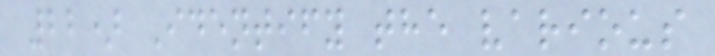22) Identify the various
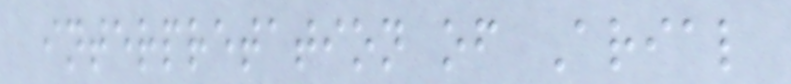interpretation of Arial
